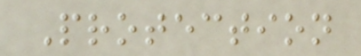Protection
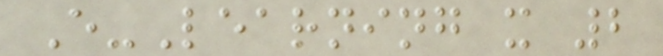E-Learning x 2
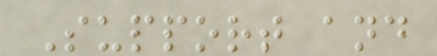Support and
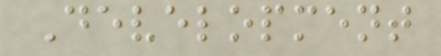Development
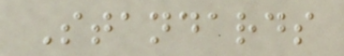Standards
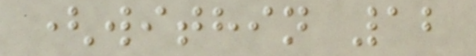(within 12
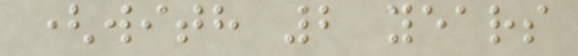(with 2 years
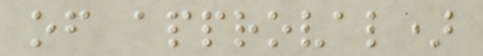of approval)
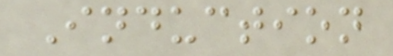Induction
